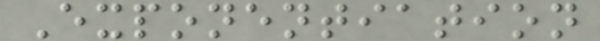Exponentiation
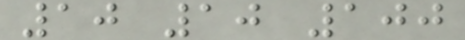10 10 100
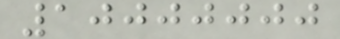10000000
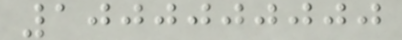1000000000
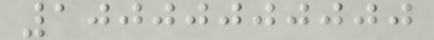10000000000
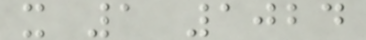x 1 1024
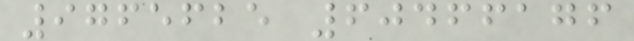9765625 60466176
